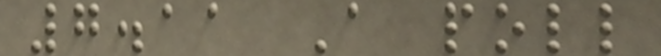7.11 A poll
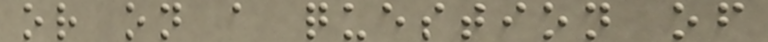or on a question of
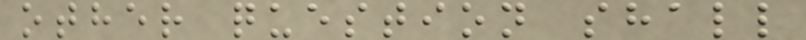other question shall
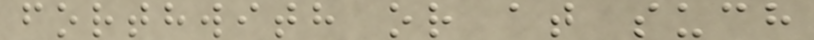forthwith or at such
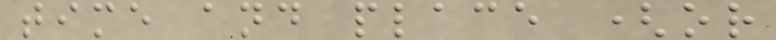time and place (or
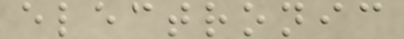electronic
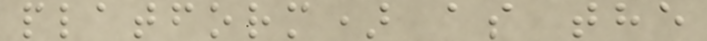platform) as the
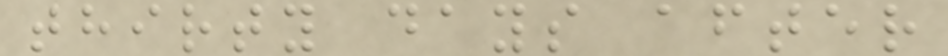thirty days after
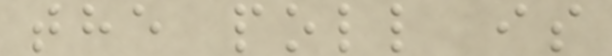the poll is
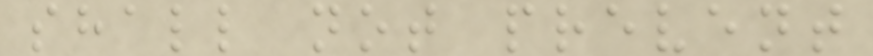shall not prevent
